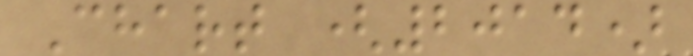Chart (2014)
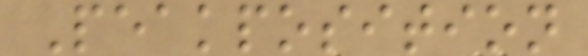Peakposition
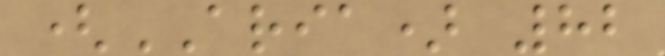(ARIA) 82
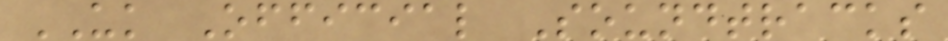UK Official Soundtracks
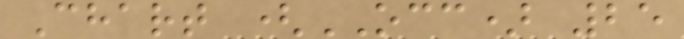Chart (OCC) 25
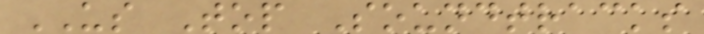US Top Soundtracks
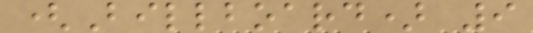(Billboard) 9
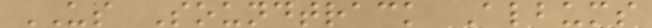US Soundtrack Albums
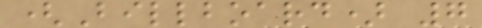(Billboard) 7
